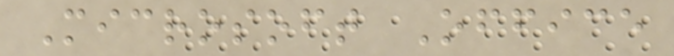Microsoft Office
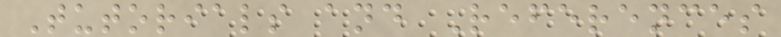Tutorials and References
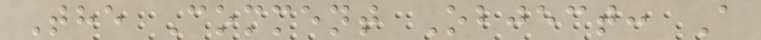The Comment Object: A
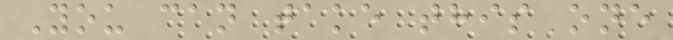You can take this one
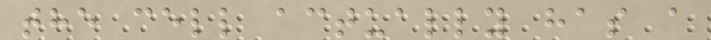the cell actually has a
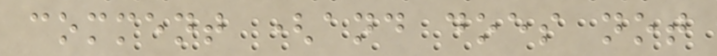comment (and does not
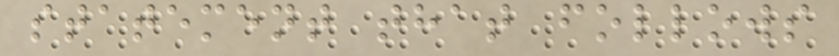statement that follows
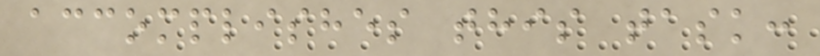accomplishes this task:
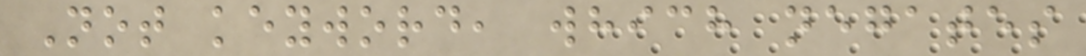Not keyword, which negates
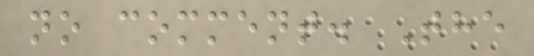no comment. The
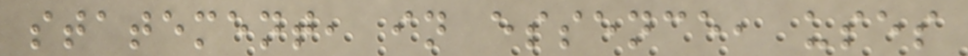statement, in essence, uses
